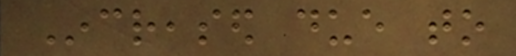Increased due to
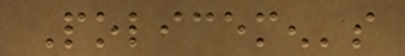Policemen's
